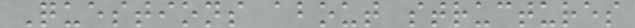Questions about structures
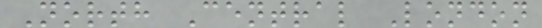North Central London
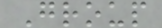Group
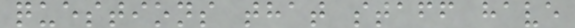questions that staff have
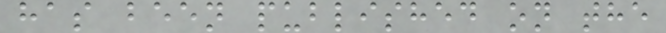has been published on the
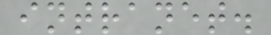intranet.
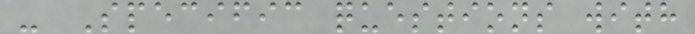- Specific questions with
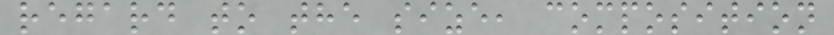regard to the size, composition
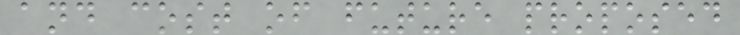and cost of future proposed
